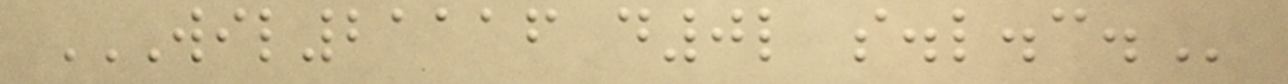WIL21116 D0L S.L.C.
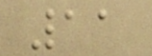11
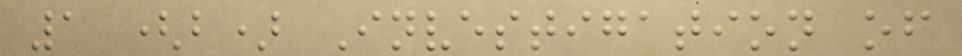1 (b) Investigation of
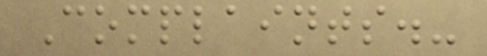Complaints.-
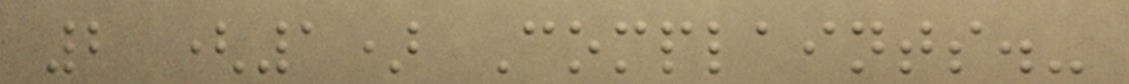2 (1) Complaints.-
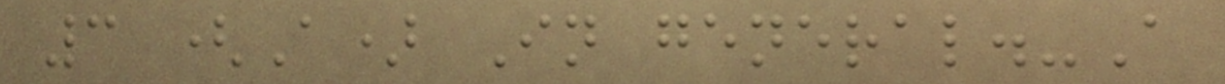3 (A) In general.-A
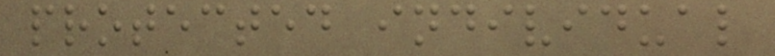protected individual
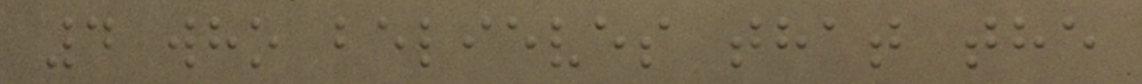4 who believes that the
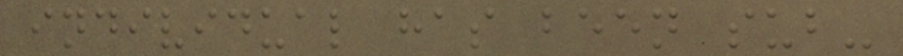individual has been sub-
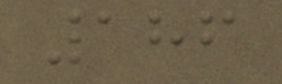186
